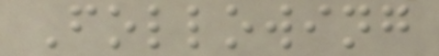Following
